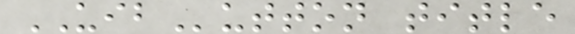UIButton title
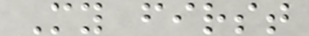My first
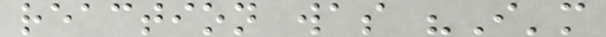reaction was "I'm
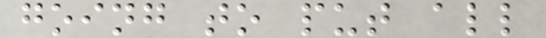going to put all
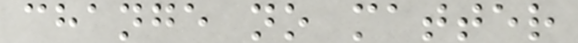change no matter
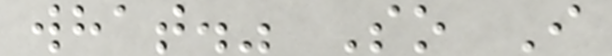what." So I
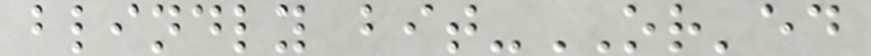blindly bit-OR'ed
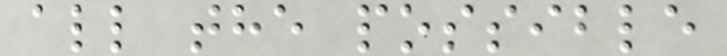all the possible
